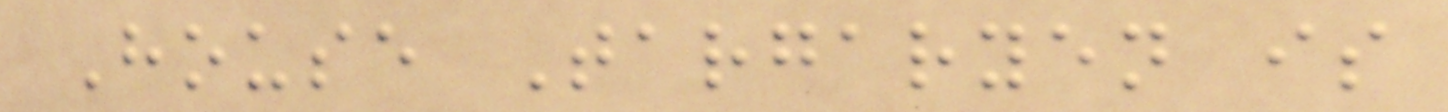House Targaryen is
